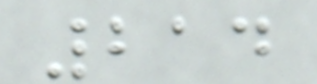214
